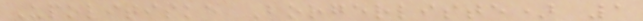Upolitiske Borgerliste) 1
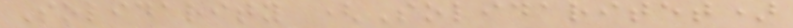Solidarity (Solidaritet)
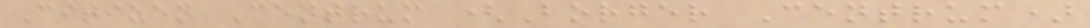Citizen Centrum (Borger Centrum)
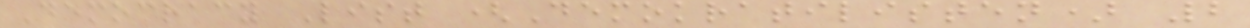Democracy List (Demokratilisten) 2
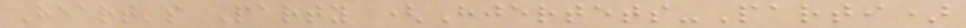Heart's Party (Hjertets-Parti)
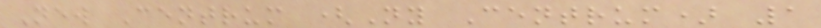New Centrum (Ny Centrum) 1
